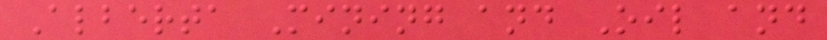Alberta Mining and Oil and
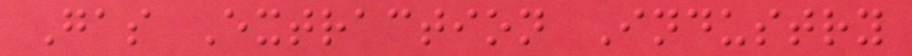Gas Extraction Industry
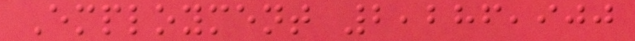Employment 2,286,900
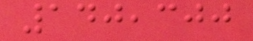140,300
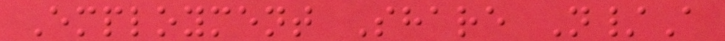Employment Share N/A
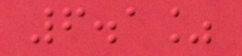6.1%
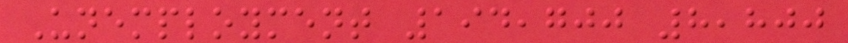Unemployment 194,700 8,800
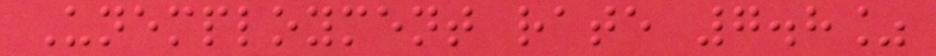Unemployment rate 7.8%
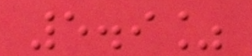5.9%
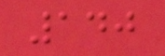140
